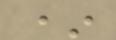*
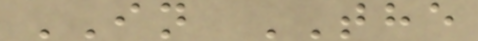IN THE
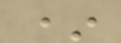*
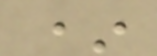*
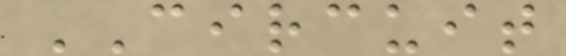CIRCUIT
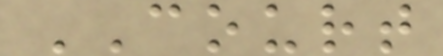COURT
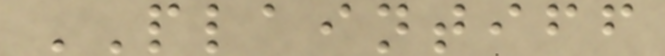PLAINTIFF
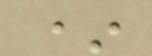*
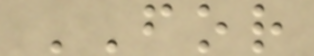FOR
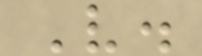V.
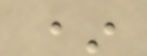*
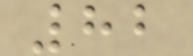82
